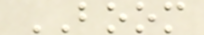BOOM
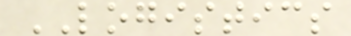LOGISTICS
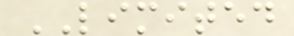LIMITED
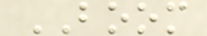BOOM
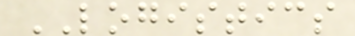LOGISTICS
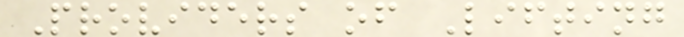Providers of Lifting
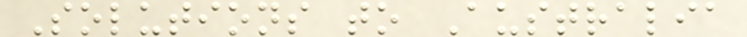Solutions to Australia
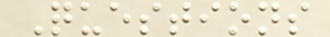Questions
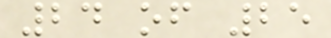24 of 25
